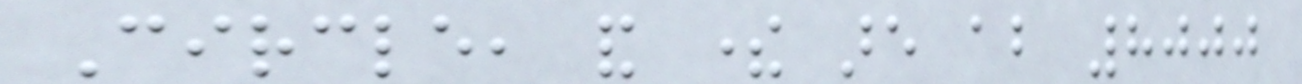Circle, and there are about 8000
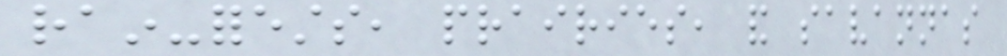rain-forests, prairies, and savannas
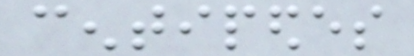centipedes
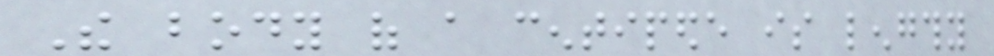The body of a centipede is lengthy
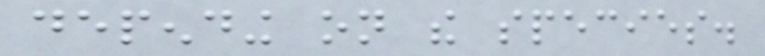depending on the species.
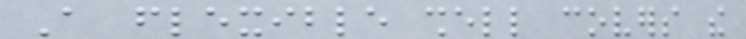A flexible shell covers the
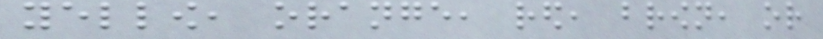yellow, orange, red, brown, or
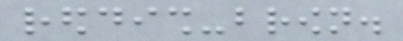reddish-brown.
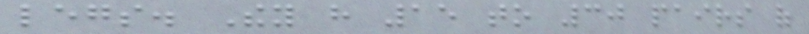legs. They have 15 to 30 pairs of
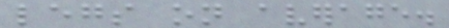legs on average.
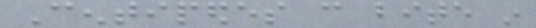Centipedes can bite in
